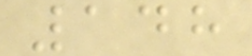148
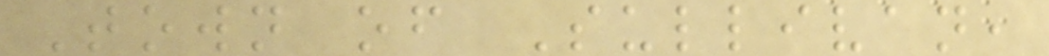Town of Sullivan,
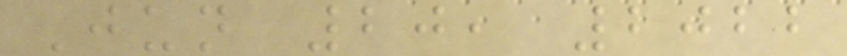Jun 20, 2022
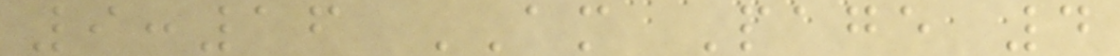9:16 AM Page 4
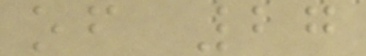of 27
